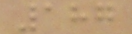187
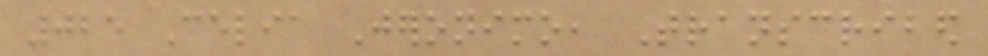025 Celia Jeronimo, Transcribed
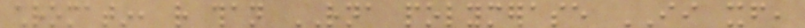chromatin, rather than RNA polymerase II itself,
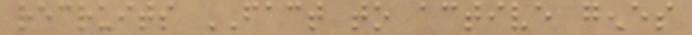recruits FACT to active genes
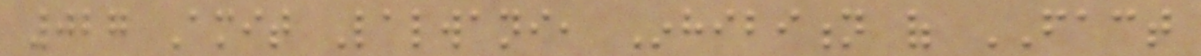027 Amit Lalwani, Inhibition of FACT
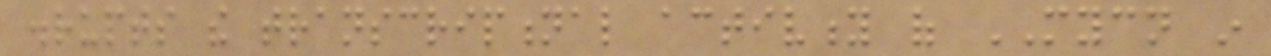disrupts the transcriptional activity of MYCN in
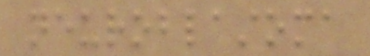neuroblastoma
